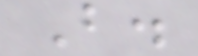B.
